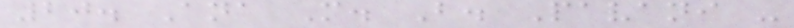20. Ana M. B. Pavani -
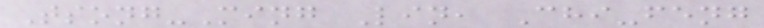Tsong-Ming Lin, Chi-feng
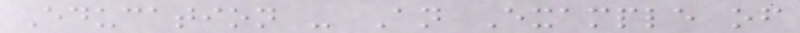Education - An Example of
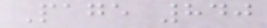Page 840
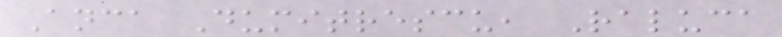Anca Dumitrescu, Raluca
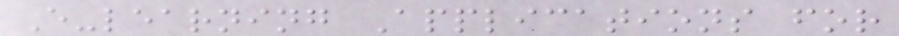E-learning Applications for
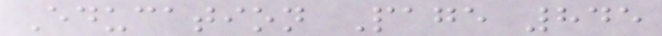Education Page 845
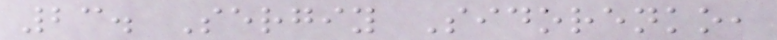23. Sergiy Sidorenko,
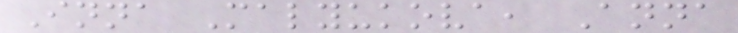Inna Malyukova, Anna
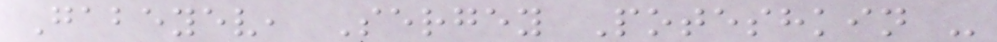Gabeyev, Sergey Poteshkin -
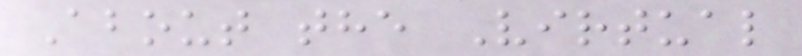About the Virtual
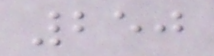250
